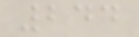244
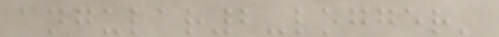angular2-logger'
